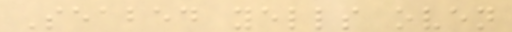Seabed yells oven
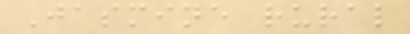Jasmine rural
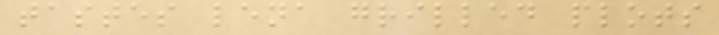tastes lena grilled plots
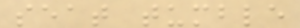seat tumble
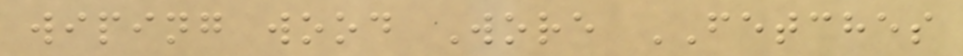wiping wood Wore FETCHES
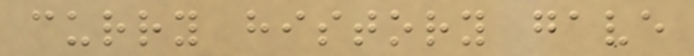curry history gave
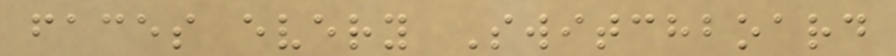faces every Switchboard
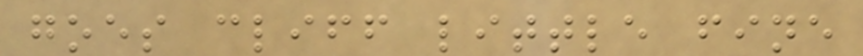goes cliff little fine
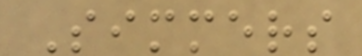Simmers
